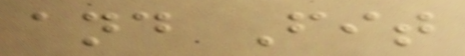and Fit
